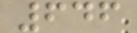646
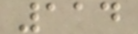114
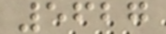5627
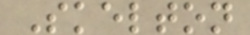Skelton
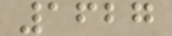1627
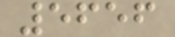5656
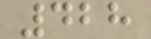428
